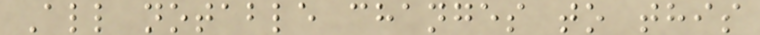All notable changes to this
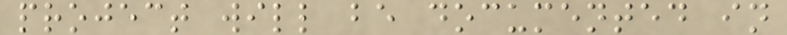project will be documented in
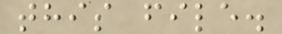this file.
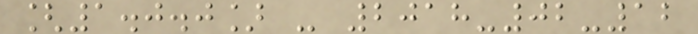[1.0.0] - 2018-02-12
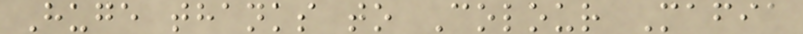Huge thanks to Colour Mafia
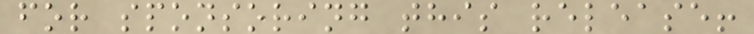for sponsoring this release!
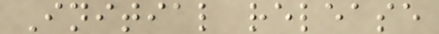Initial release
